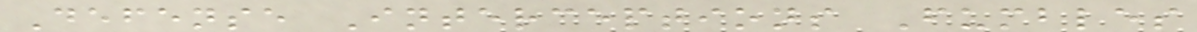Defense Interceptions Fumbles
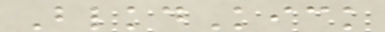BlkdKick
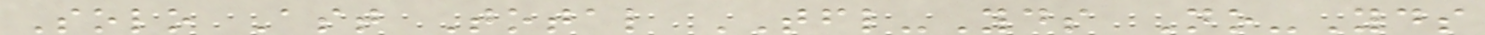Solo Ast Total TFL-Yds No-Yds
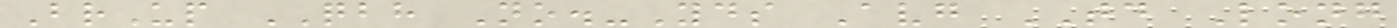BrUp QBH No.-Yds Avg TD Long
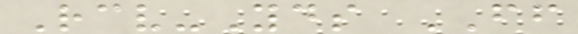Rcv-Yds FF
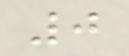0
